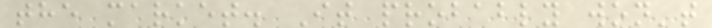the market. It probably won't
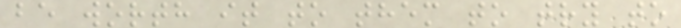be worth it to them to try to
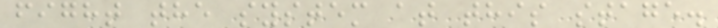fight the system at this stage.
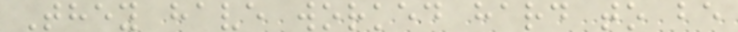They have worked hard to be
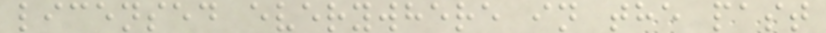licensed everywhere in the past
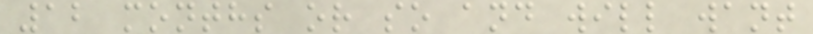12 months or so and will want
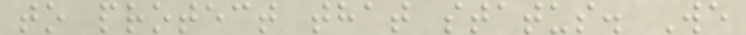to protect that status. We
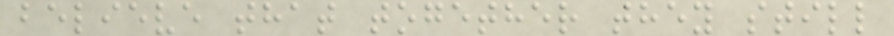believe that together they still
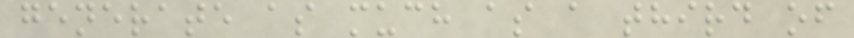generate as much as a third of
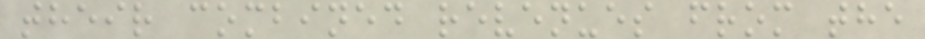their combined revenues from the
